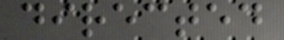directed
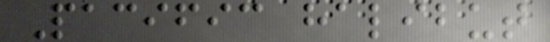Pacific halibut
